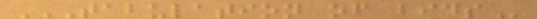TABULATION OF BIDS
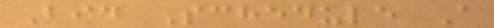Bid Schedule A
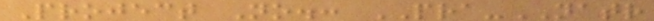Project No.: PRA-NATR
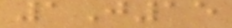1J15
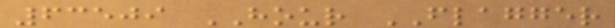63509 HOUR FLAGGER
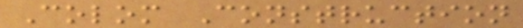Colom Construction
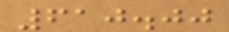610.00
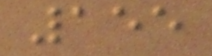155
